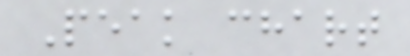Peak chart
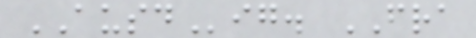AUSDig. FRA
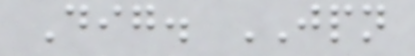Dig. JPN
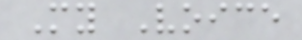My Voice
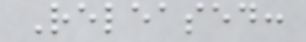Released:
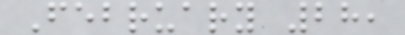February 28,
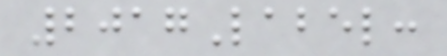2017Label:
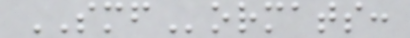SMFormats:
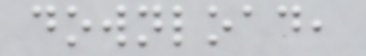download,
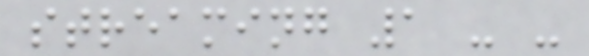streaming 1 - -
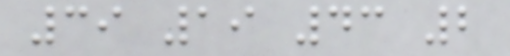39 19 43 2
